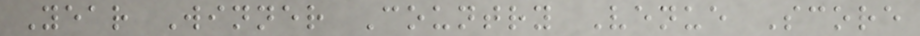Year Winner Country Venue Score
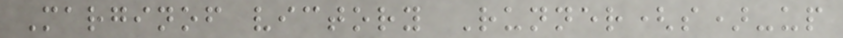Marginof victory Runner(s)-up
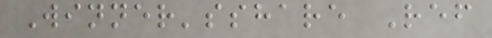Winner'sshare Ref
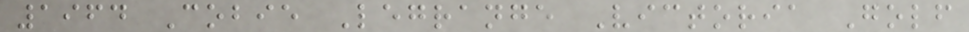1964 Cobie Legrange Victoria Golf
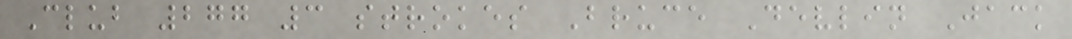Club 277 3 strokes Bruce Devlin Jack
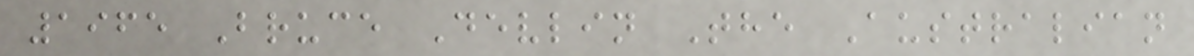1965 Bruce Devlin The Australian
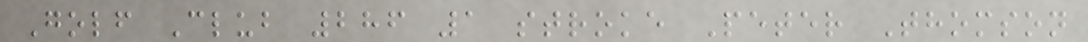Golf Club 286 1 stroke Peter Thomson
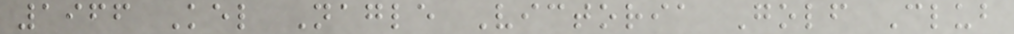1966 Kel Nagle Victoria Golf Club
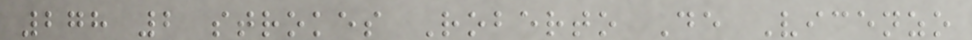278 2 strokes Roberto De Vicenzo
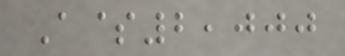A$2,000
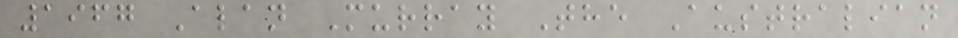1967 Alan Murray The Australian
